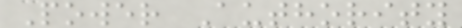Power Authority
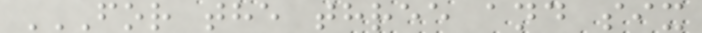FOR THE THREE AND SIX
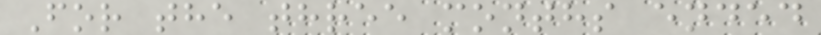For the three months ended
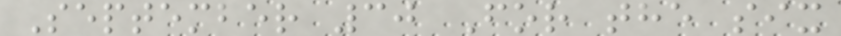September 30 For the six
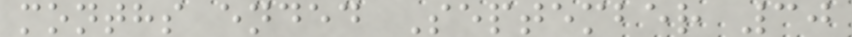months ended September 30
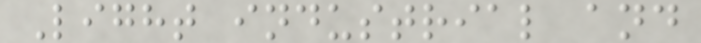Light industrial and
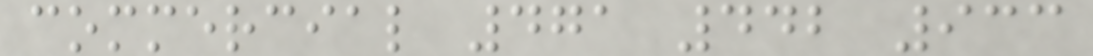commercial 471 442 933
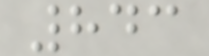843
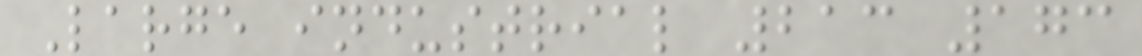Large industrial 213 173
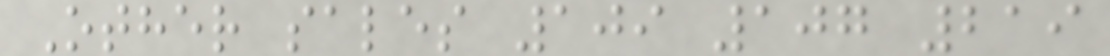Other sales 109 107 219
